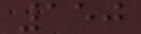150
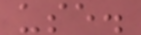use.
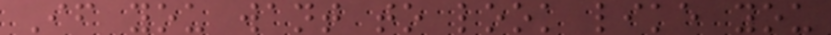If you want to look like you
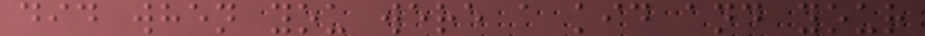did when you were a kid and your
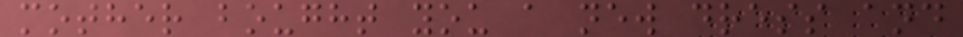mother bought you a new dress and
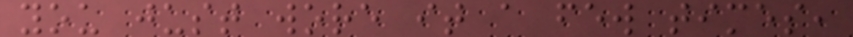you just wore it a few times,
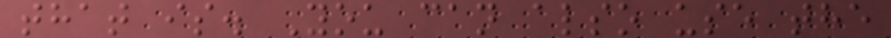that is. You can also use the
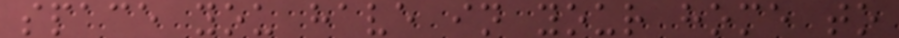space you have in your home to
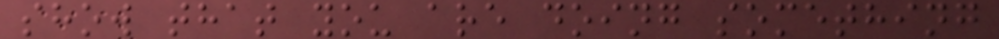show that you are doing something
